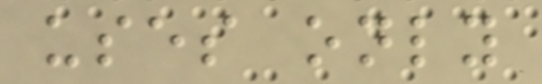uses only
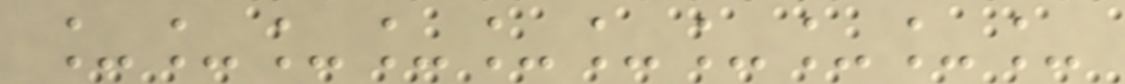__________
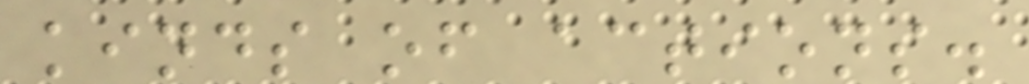kinds of actions.
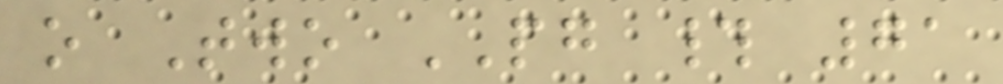o Two PG # 71
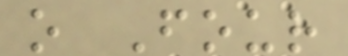o Four
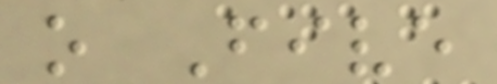o Five
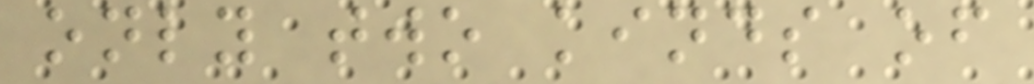only two kinds of
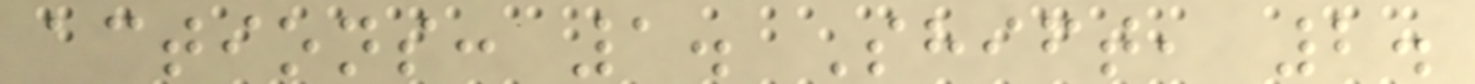actions: 1. Shift, 2.
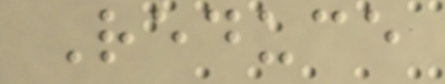Reduce
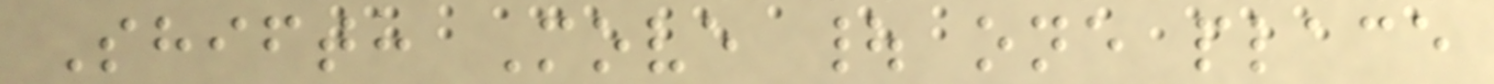Shift: Move | one place
